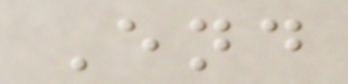End
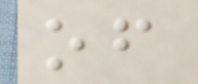of
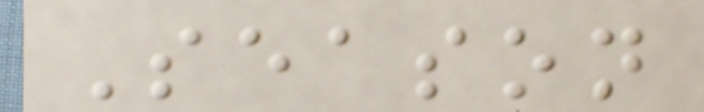Season
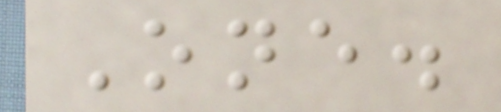One.
